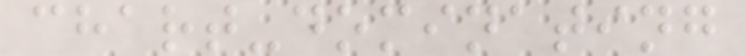chart-dominating
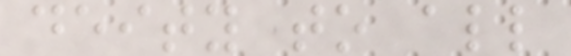deity to all
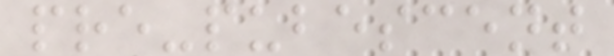pre-pubescent
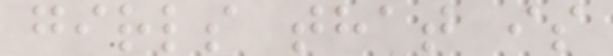girls that is
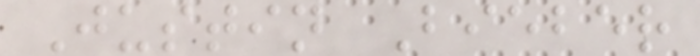Justin Bieber
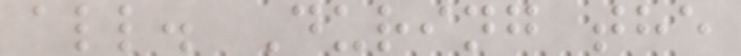all. During the
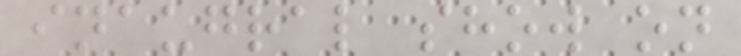inaugral show on
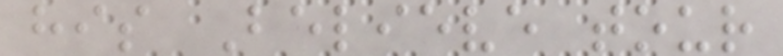his Believe tour
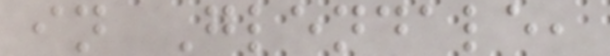in Glendale,
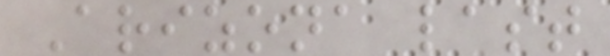Arizona last
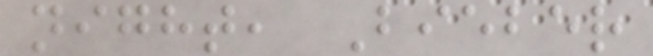night, Bieber
